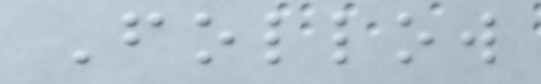Follow
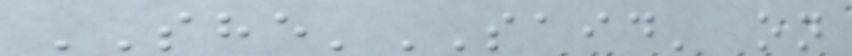SHE'SAID' on
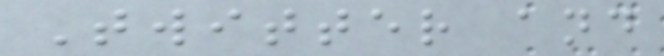Twitter and
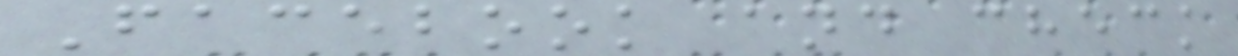Facebook and check
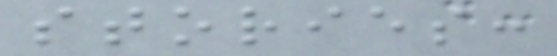stories:
